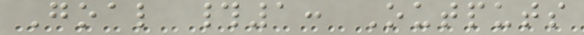Goal #1: Outputs
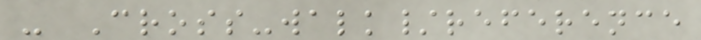- Cross-walk/reference
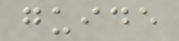guide
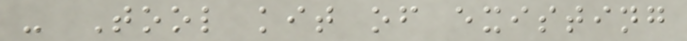- Tool kit of existing
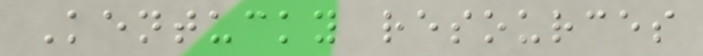Kentucky resources
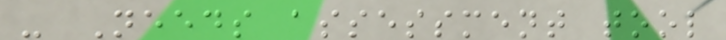- Needs assessment tool
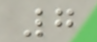7
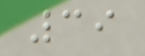39
